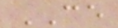CE
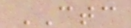CTC
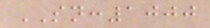SN:1000
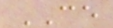CE
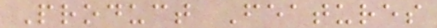Product Features
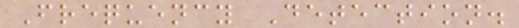Frequency Detection.
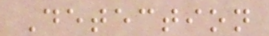Detection
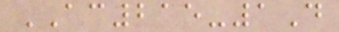AC215-1D
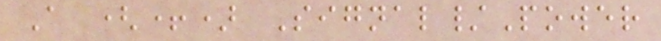A (+) Signal/Power
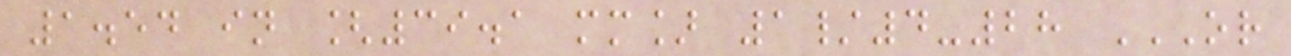1.54 in [39.1 mm] 1/4-28 OR
